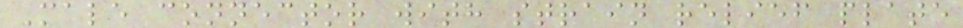Male connector with strain relief plate
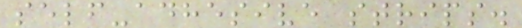self-adhesive strips.
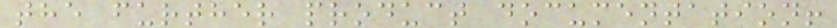the further product documentation!
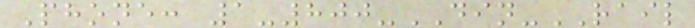Phone: 1-800-DIN-RAIL
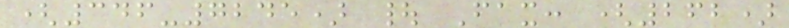(346-7245) | Fax: (262)
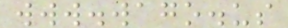www.wago.us
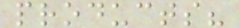products?
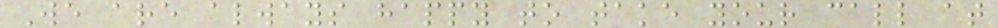We are always happy to take your call at
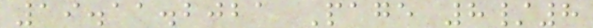19.11.2021 Page 8/8
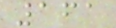161
